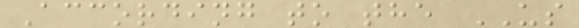According to the US
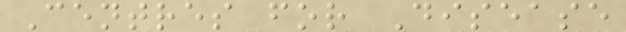Centres for Disease
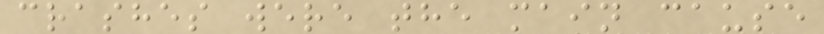crashes were the main cause
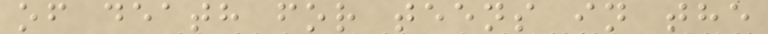of death for teens in the
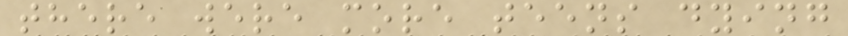there were more teens dying
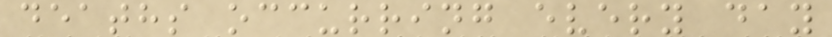deaths occurring every day
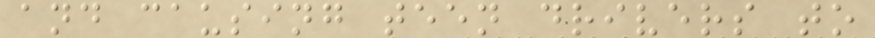and causing teen drivers to
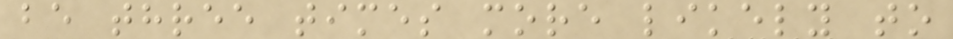be three times more likely to
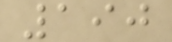190
